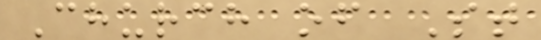Church of St
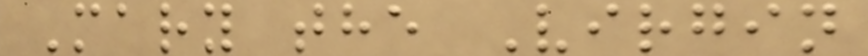Mary the Virgin
